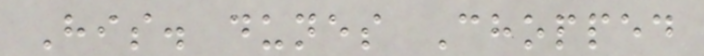His. dunes Chopped
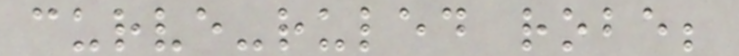curve-ruled robe;
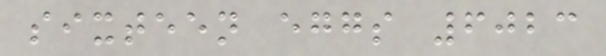sixteen eggs 6023
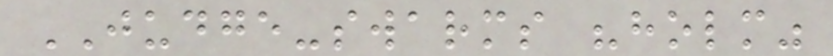JUDGE-swarms "holm"
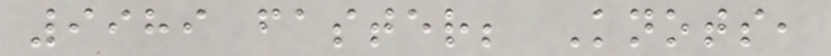9989 faster; Knots,
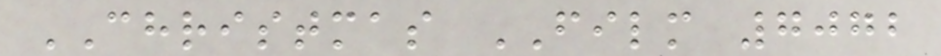CHRISTMAS FILM 7072
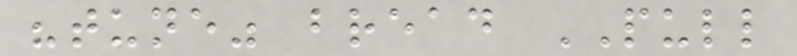"tune" bread PULL
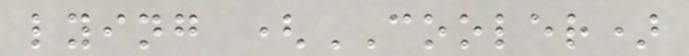lying (COOLER)
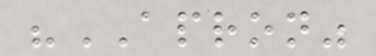"APRON"
